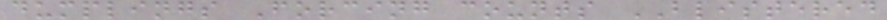dumplings Forcing counts BLISTERED
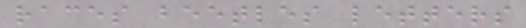races beetles letters
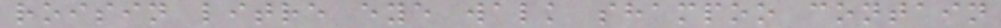roisin litre eye walk shampoo contain
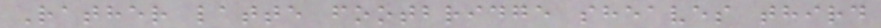Rather latte footbridge sheaves third
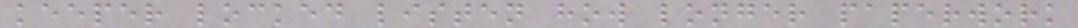keeper locked listen how longer paperwork
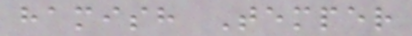hamish Temper
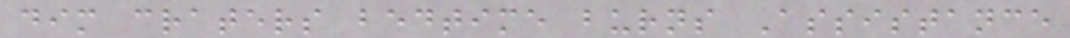dim craters bedtime burns Assistance
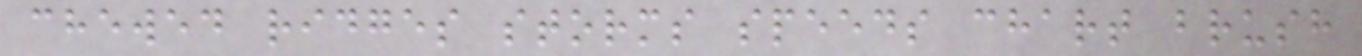chewed ridges storms speeds chart brush
